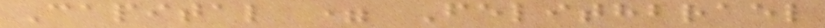Capital = Felithbrael
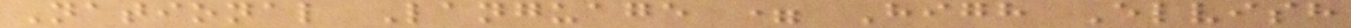National Language = High Elvish
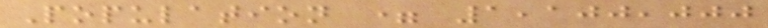Population = 1,100,000
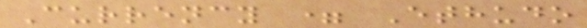Currency = Ethudo
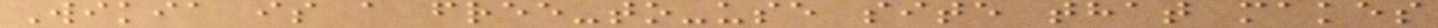Wikia is a free-to-use site that makes
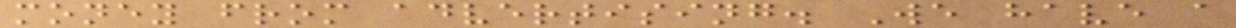money from advertising. We have a
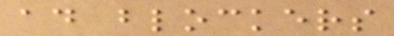ad blockers
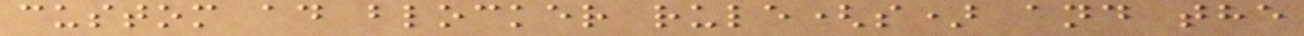custom ad blocker rule(s) and the
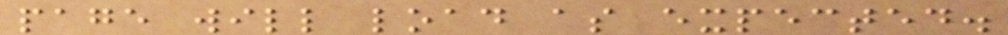page will load as expected.
